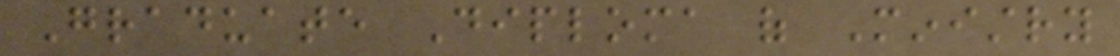Graduate Diploma of Ministry
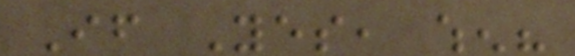If Yes, when?
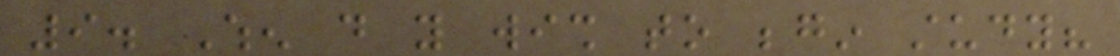9. When do you wish to begin study?
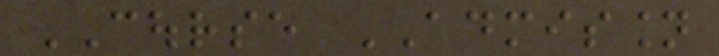COURSE ADMISSION
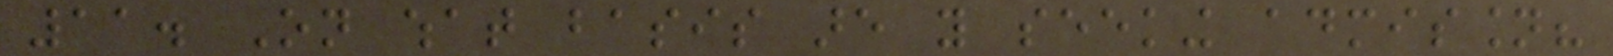11. On what basis are you seeking admission?
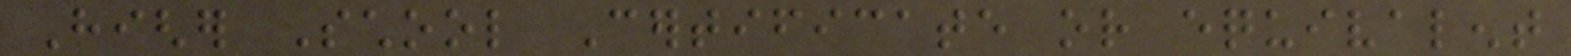Higher School Certificate or equivalent
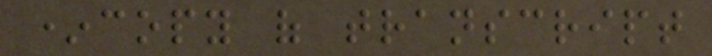*copy of transcript
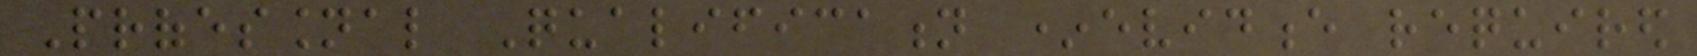Professional Qualification *evidence required
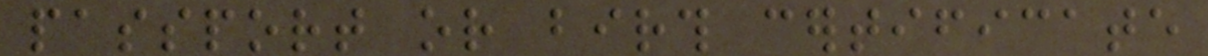passport or birth certificate
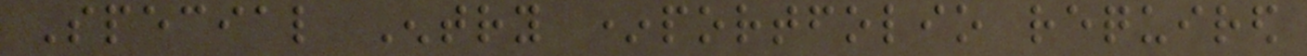Special Entry *portfolio required
